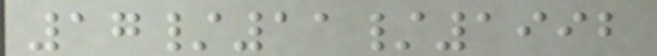17/11/1992
